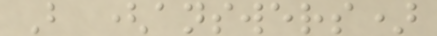B (answers)
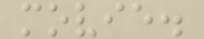movie.
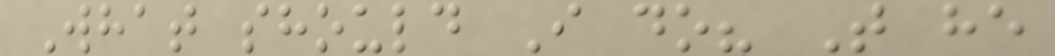What should I do? T he
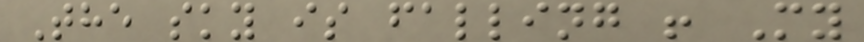The sky is falling ! My
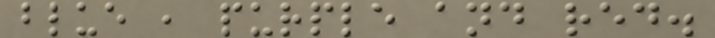blue , purple and red.
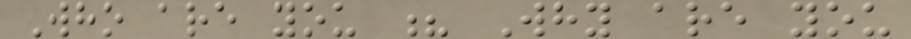Who are you ? Why are you
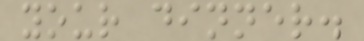your dinner.
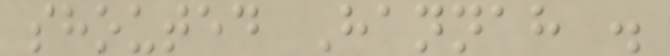shouted Hannah .
